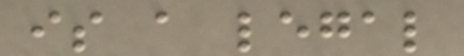is a legal
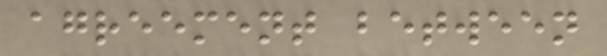agreement between
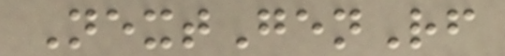NextGenRf
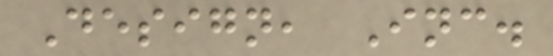Design, Inc.
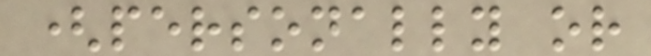(personally or
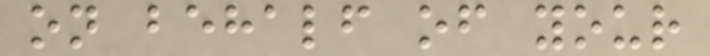on behalf of your
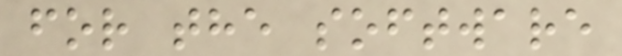for the software
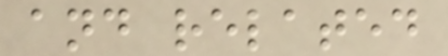and related
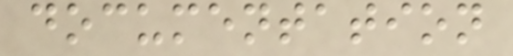documentation
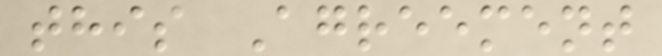this Agreement
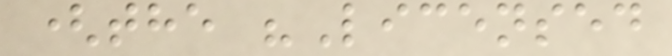(the "Licensed
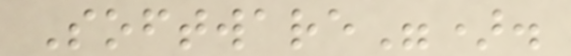Software").
